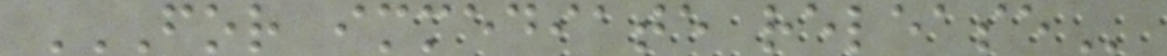FOR IMMEDIATE RELEASE
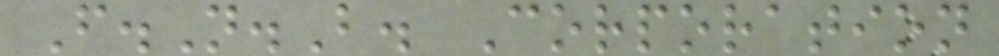F.N.B. Corporation
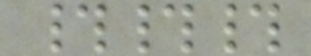###
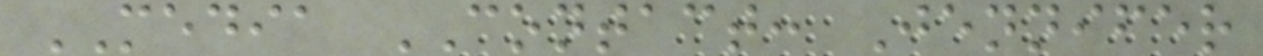MEDIA CONTACT: Jennifer
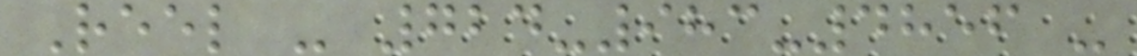Reel - 724-983-4856 -
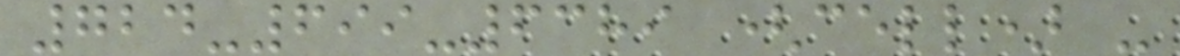724-699-6389 (cell) -
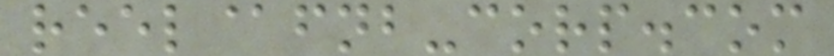reel@fnb-corp.com
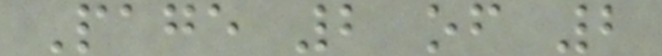Page 2 of 2
